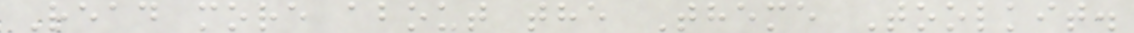Read more about the Theme Toolkit.
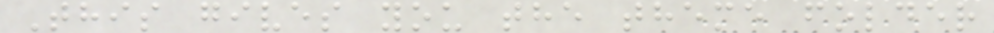This gives you the theme folder
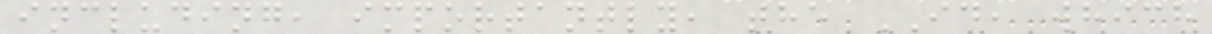including, importantly, the ID, which
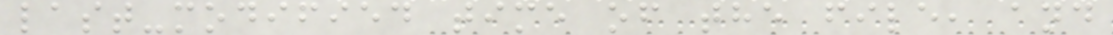last-modified time of the file, and
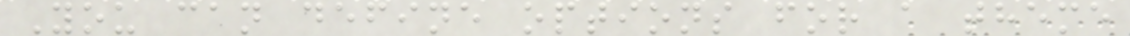You can define options for a theme
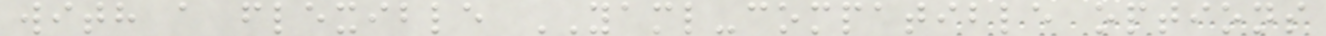with a flexible YAML-compatible options
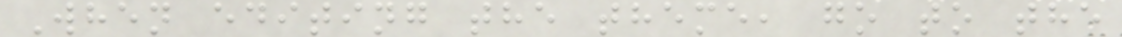When editing the theme, go to the
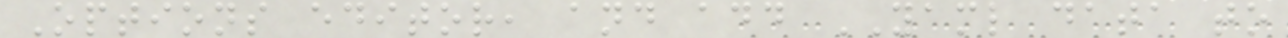Options editor, and add YAML data to
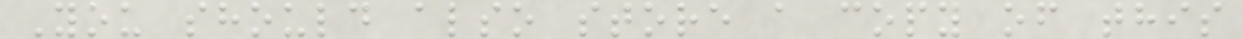You should also store a copy of this
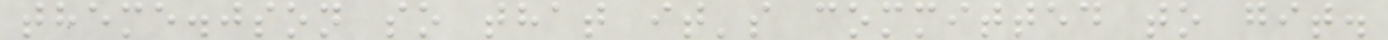theme.json so that it's committed to git.
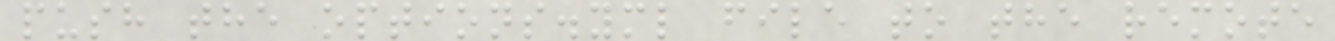push the options.yml file to the remote
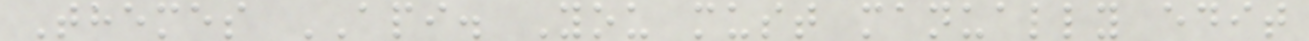Themes API. You must manually edit
